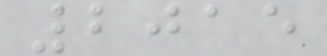2015
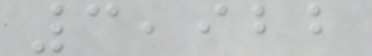3,922
